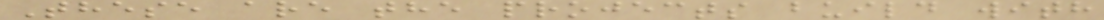These are the projects build with
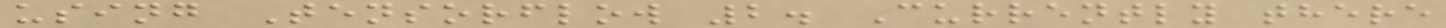using Tensorflow 2. Currently there
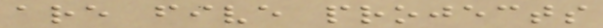are five projects
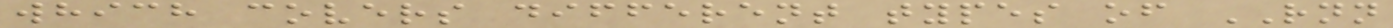which covers different types of RNN
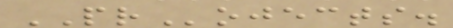PRojects.
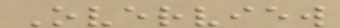Overview
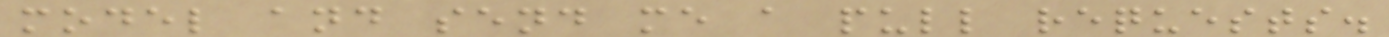model and send me a pull requests.
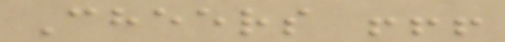Cheers !!!
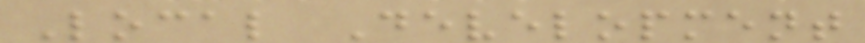Local Development
